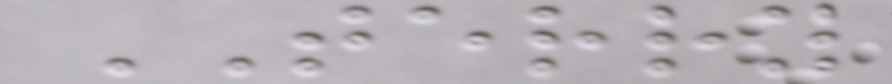TERRY
